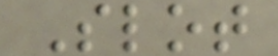Slot
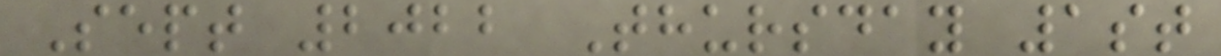Sept 2022 Thursday 1st
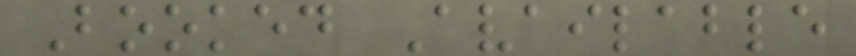Booked Available
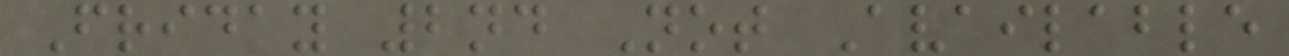Friday 2nd Not Available
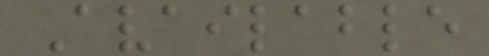Available
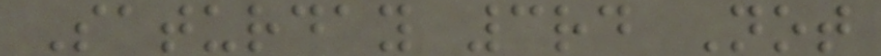Saturday 3rd Not
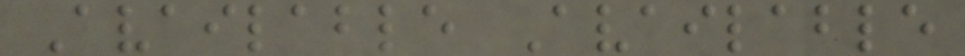Available Available
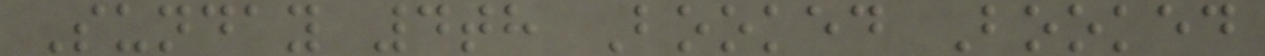Sunday 4th Booked Booked
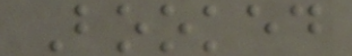Booked
